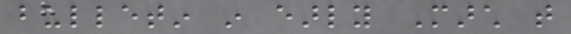bulletin in early March that
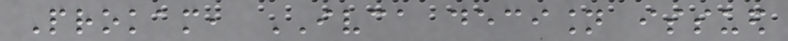Prokam, IVCA decision issued
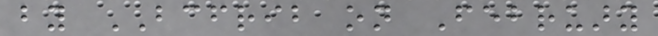by BCFRIB on February
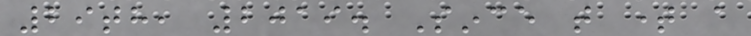29th, 2019. Since that time a
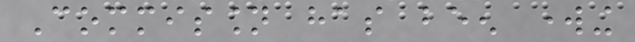Commission has been working
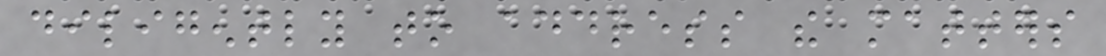diligently to address the matters
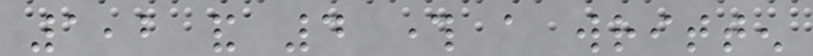1,2 and 4 through a written
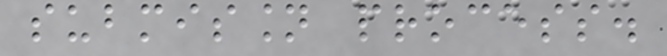submission process.
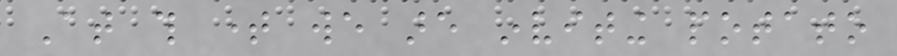At this time we are inviting potato
